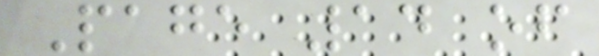Page 14 of
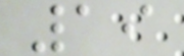19
